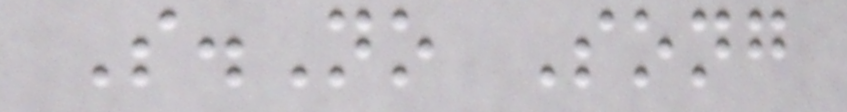S.No Song
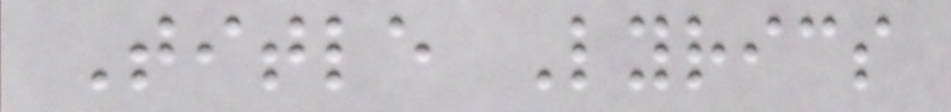Title Lyrics
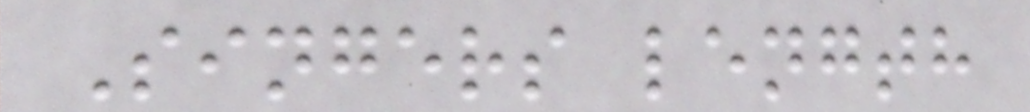Singers length
